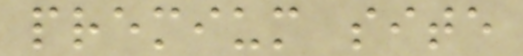premium site
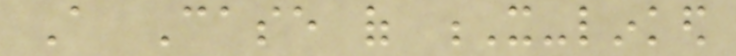A Case of X-linked
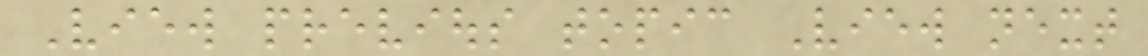View previous topic View next
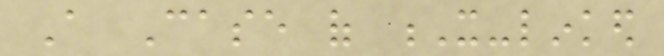A Case of X-linked
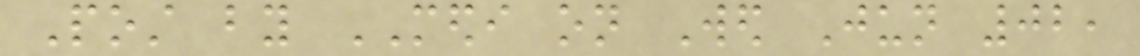Post by MEDI on Wed Jun 02,
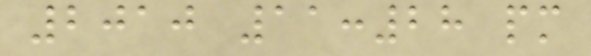2010 11:28 pm
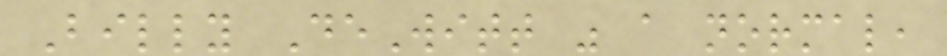Billy DeWitt was a normal,
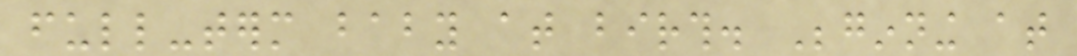full-term baby at birth. Beginning at
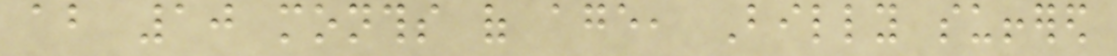about 10 months of age, Billy suffered
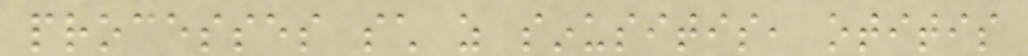processes such as sinusitis, otitis
